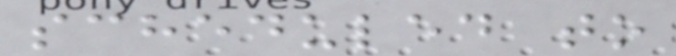scheduled to
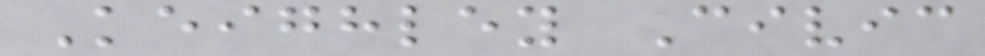Keighley Civic
